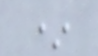*
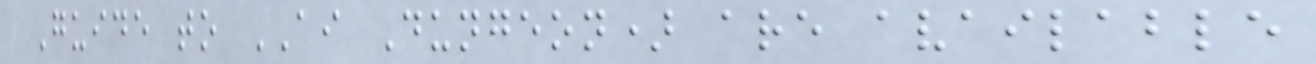Guide to AI Dungeon) are available
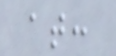at:
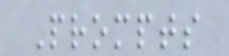Prompts
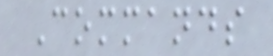Commands
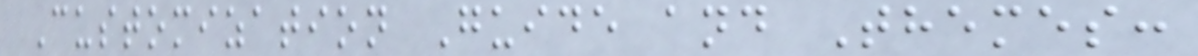Customization Guide and Themes:
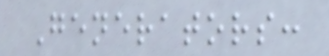Generators:
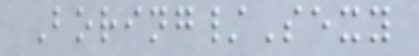Boring/Sexy
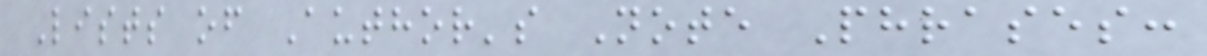Lists of Author's Note Phrases:
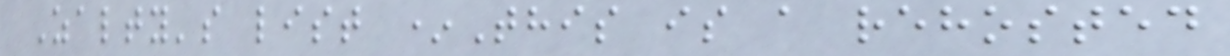Zalty's list *This is a rehosted
